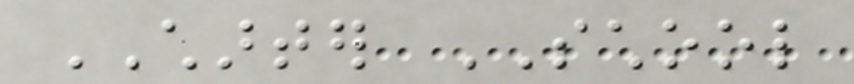CHARTER SCHOOL
